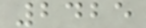2425
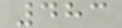483
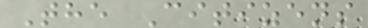The Citizens
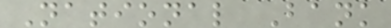National Bank
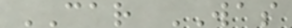CAR WAS
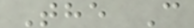The C
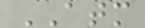ATM
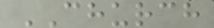CHURCH
